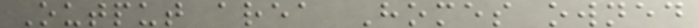Output area Homes owned
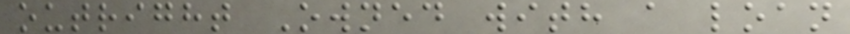outright Owned with a loan
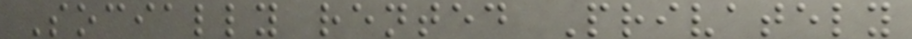Socially rented Privately
